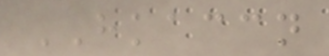HKACCN
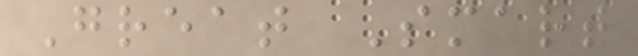Great Smart
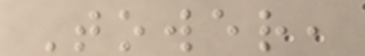Tower,
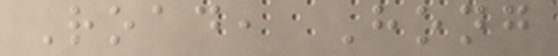Road, Hong
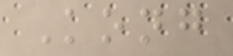Kong
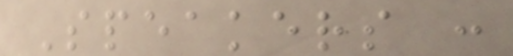Speakers :
